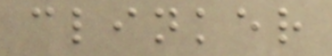clinker
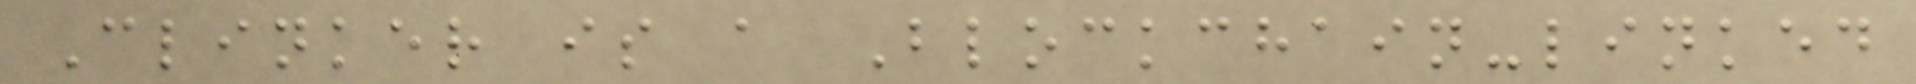Clinker is a Blockchain-linked
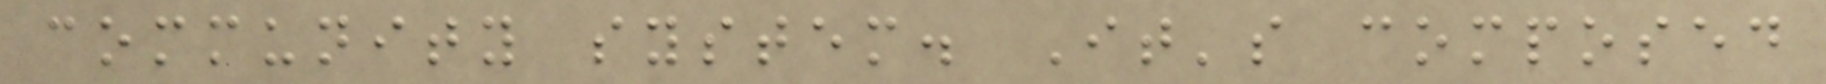community system. It's composed
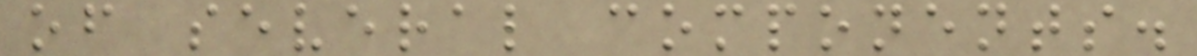of several components.
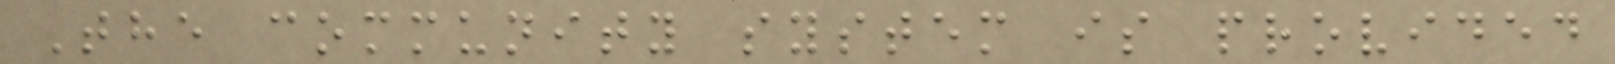The community system is provided
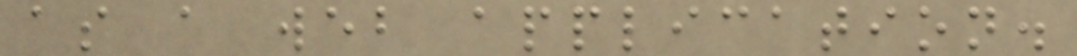as a web application.
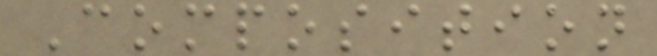Composition
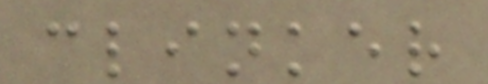clinker
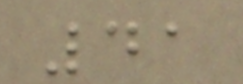41
